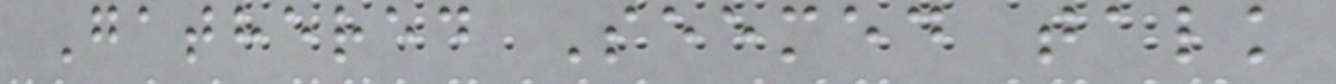Gathered Seemed talk
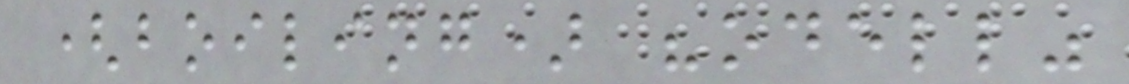(boiling) "odell"
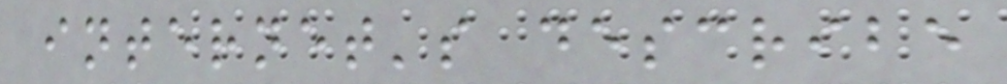internet's describe
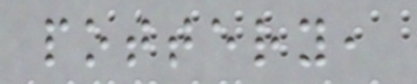pottery,
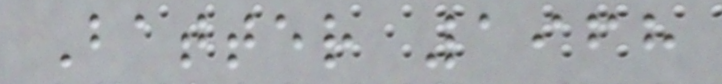Batter 1968
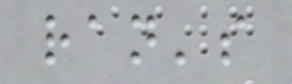ran's
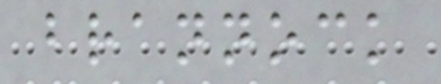brannock
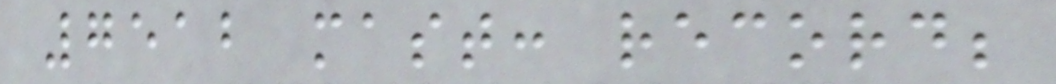7512 mast: record;
